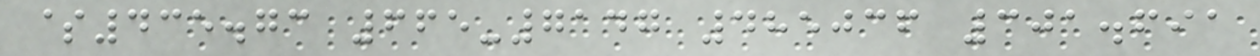$435.73 665-7147 485036 301.691
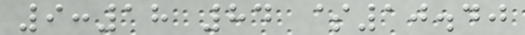9:18 84 $10.40
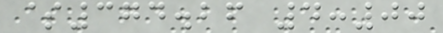$374.26 4:00
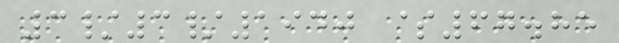3/3/1940 $67.85
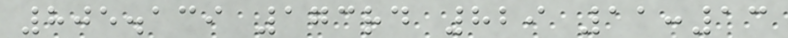805.139 173rd 829 11:13
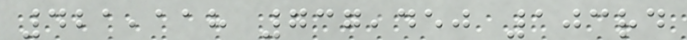421,118 737,450 103rd
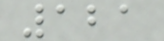121
